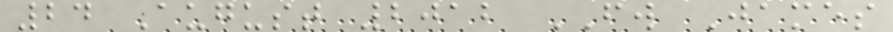24 August 2012 FW James
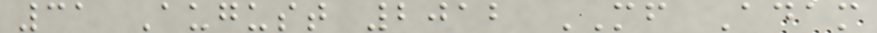31 August 2012 MF Adam
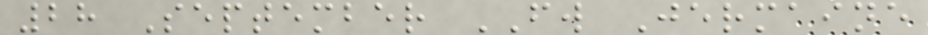28 September FW Jermaine
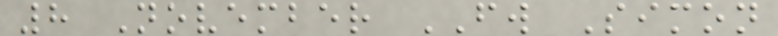8 November FW Simon
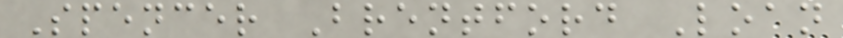Spencer Brentford Loan
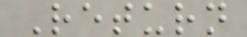Return
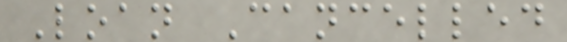Loan Cancelled
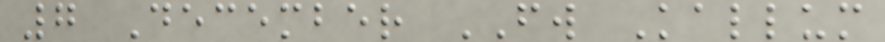7 December FW Kallum
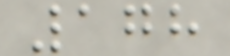178
